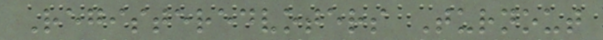Registeredvoters Turnout
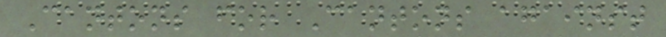Cantons for Cantons against
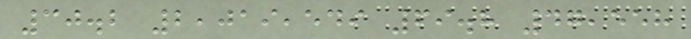30.2 2,019,549 69.8 47,558
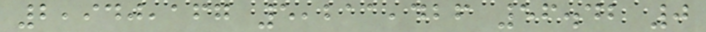2,940,167 5,211,426 56.42 0
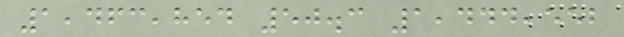1,463,854 50.3 1,444,552
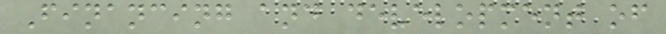Financing and development of
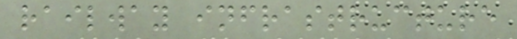railway infrastructure
